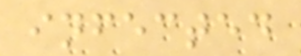infected
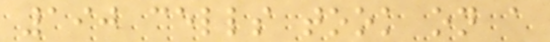190 cells took on a
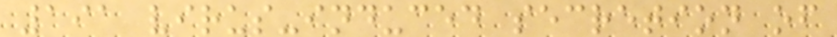191 virus-induced secretion of
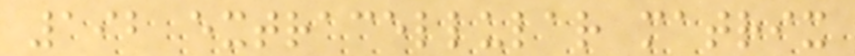192 extracellular matrix
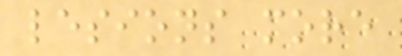lesions more
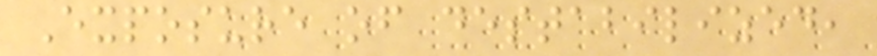Exposure of destabilized,
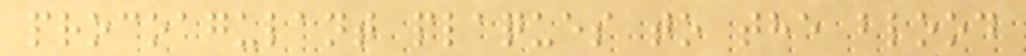procoagulant plaques to the blood
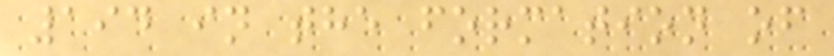194 in the formation of
